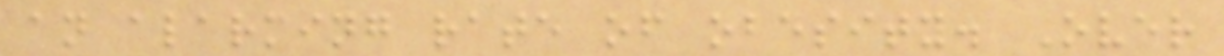an alarming rate of obesity. Over
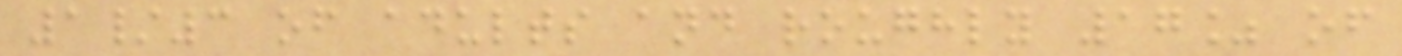1/3 of adults and roughly 17% of
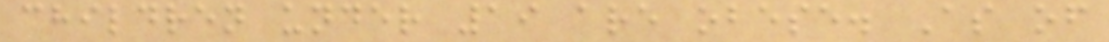children under 19 are obese. As of
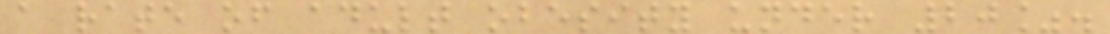a rate of adult obesity under 20%.
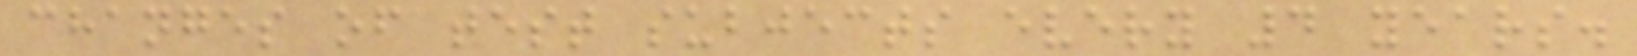changes of test subjects every 4 years.
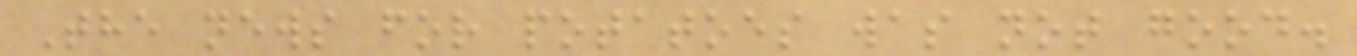The news for potatoes was not good.
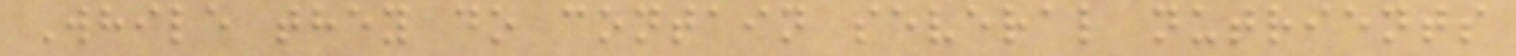While they do contain several nutrients
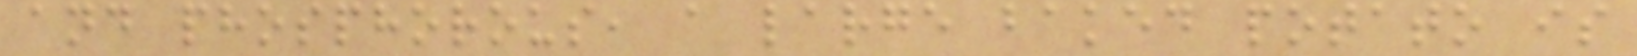and phosphorous, a large baked potato is
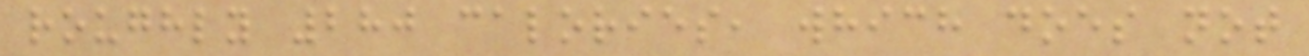roughly 280 calories, which does not
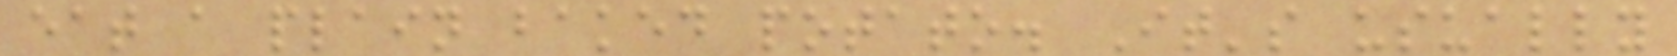eat a plain baked potato. It's usually
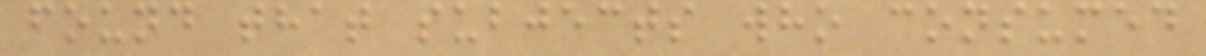found that subjects who consumed
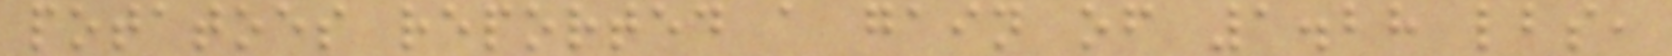potatoes reported a gain of 1.28 lbs,
